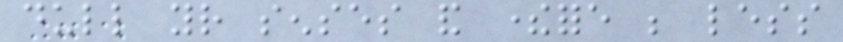dull your senses and therefore be less
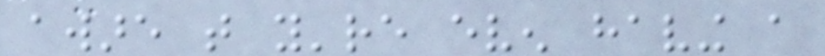aware that you're even having a
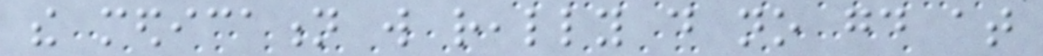the medication will really do no good at
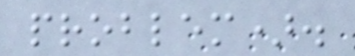problem).
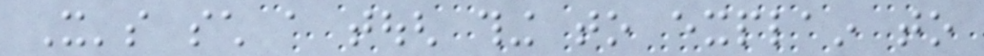It's such a tough thing to explain to
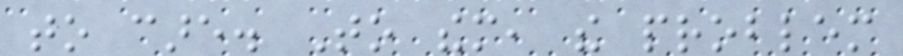to care. To them, the problem
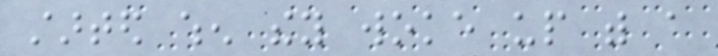started when they woke up with a
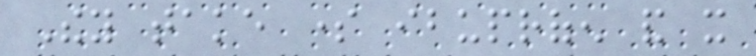They take some ibuprofen and it
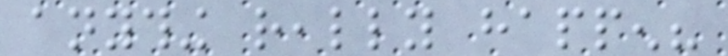anything really happen?
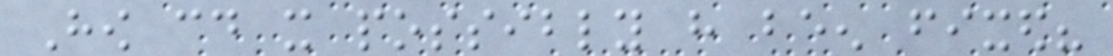How could it possibly have been fixed?
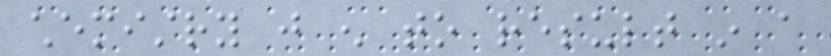chemistry just enough to result in a
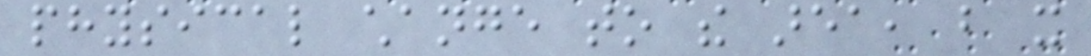physical change to the area, but it
